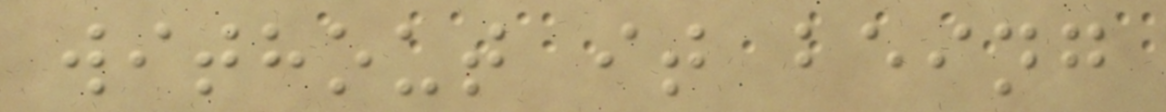without it being
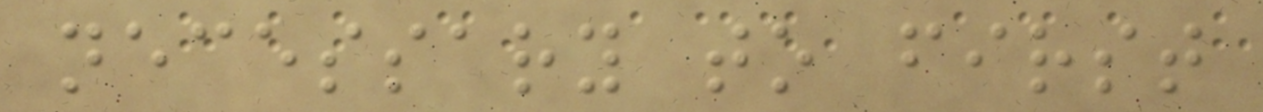necessary to first
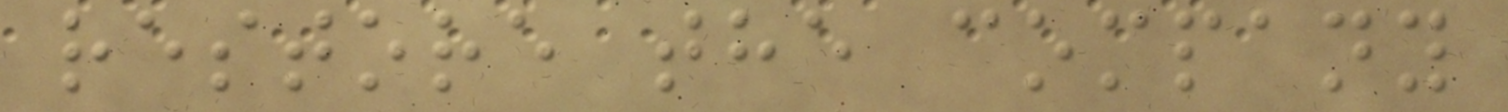restore the company
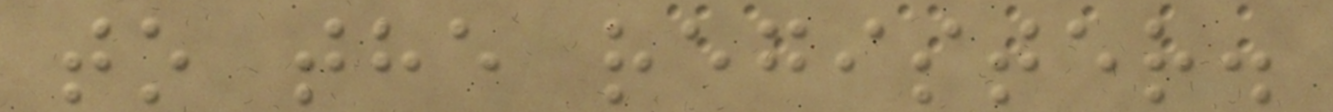to the register.
